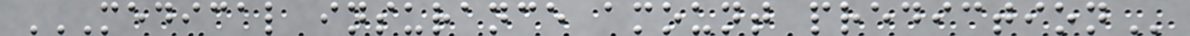MEDICAL INSURANCE AMOUNT PREDICTION
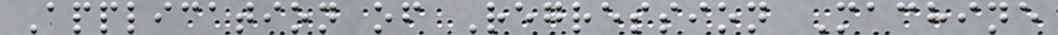Application of Regression Machine
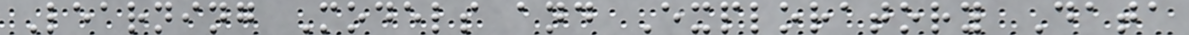Learning Models and Exploratory Data
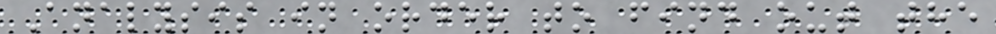Analysis in order to find out the
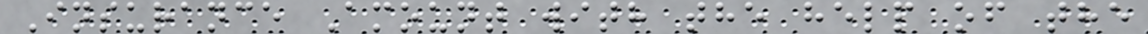Insurance Amount with the help of the
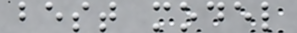best model
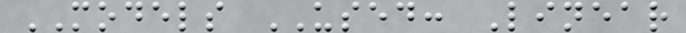MODELS USED: Linear
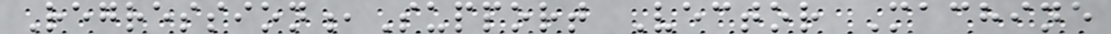Regression,Support Vector Machine
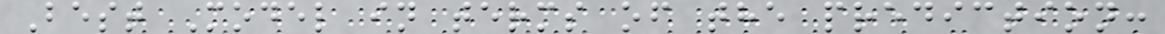Best Model in terms of the prediction:
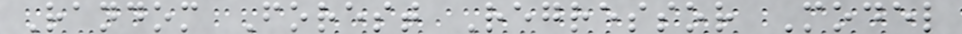Random Forest Regressor Model
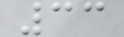33
